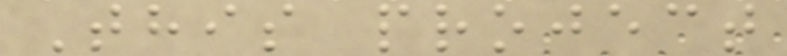This project
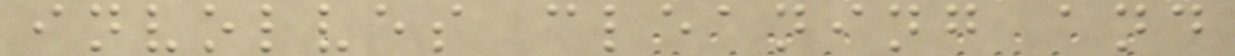involves cleaning and
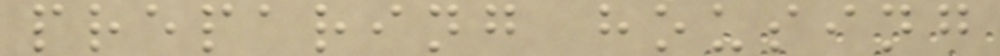preparing housing
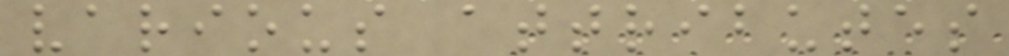various attributes
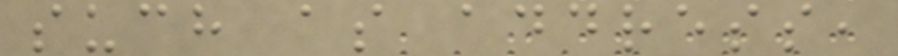such as address,
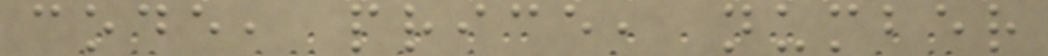code, price, number
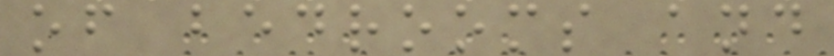of bedrooms and
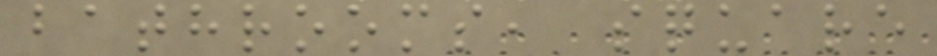bathrooms, square
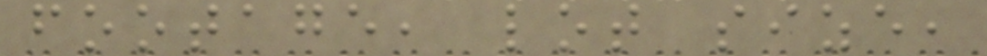footage, lot size,
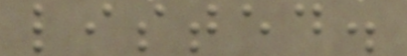listed.
